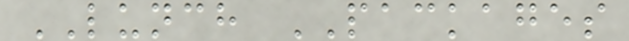LUNCH PACKAGES
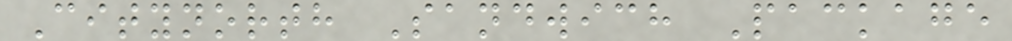Citynorth Sandwich Package
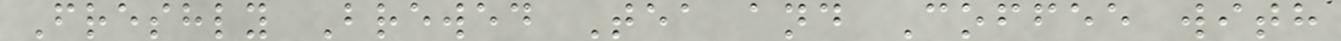Freshly Brewed Tea and Coffee with
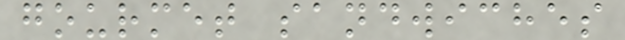gourmet sandwiches
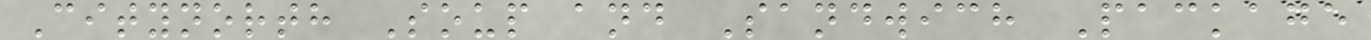Citynorth Soup and Sandwich Package
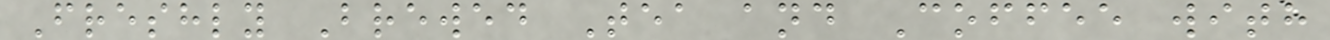Freshly Brewed Tea and Coffee with
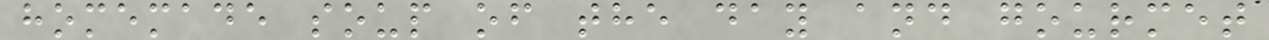homemade soup of the day and gourmet
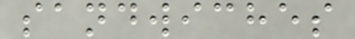sandwiches
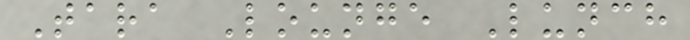Tara Lounge Lunch
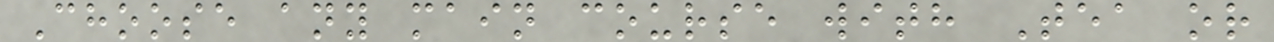Choose any main course with Tea or
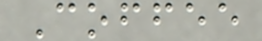Coffee
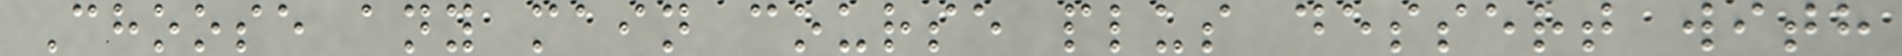Choose any main course plus dessert with
